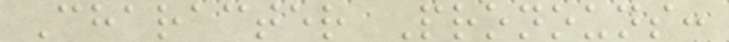Character Pronouns:
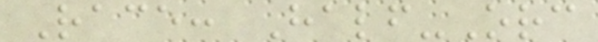Race: Half-Orc
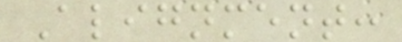Alignment:
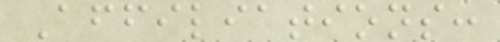Affiliations:
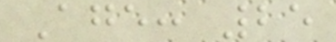Age: 25
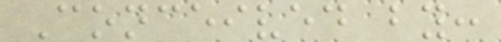Conceived by:
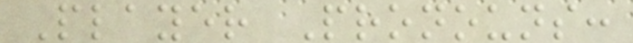Player Pronouns:
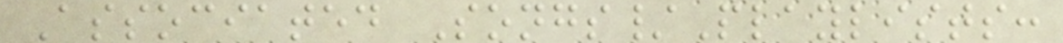Associated Songs/Playlists:
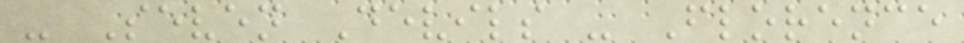- Seven Devils - Florence
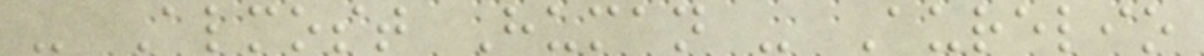- Almost Human - Aurelio
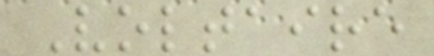Voltaire
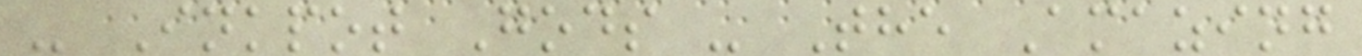- Inkpot Gods - The Amazing
